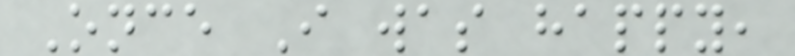Once I was happy,
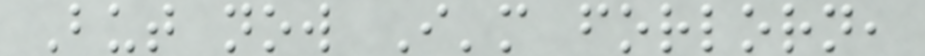But now I'm forlorn,
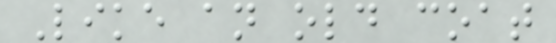Like an old coat
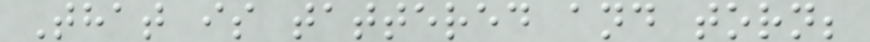That is tattered and torn;
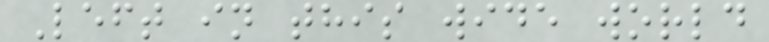Left in this wide world
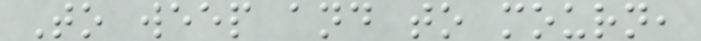To weep and to mourn,
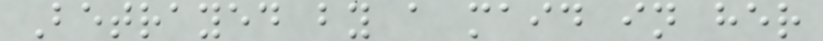Betrayed by a maid in her
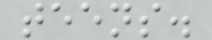teens.
